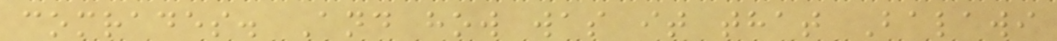comrades. And how was it that Balawi
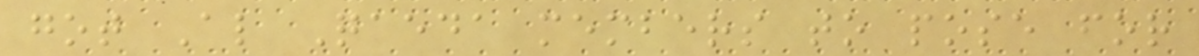got Al Qaeda members to pose for
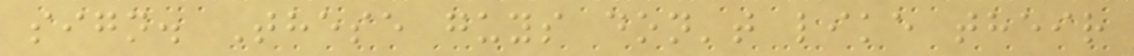sign. These guys don't like their
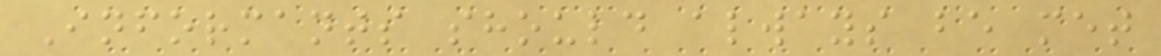Informants should always be met
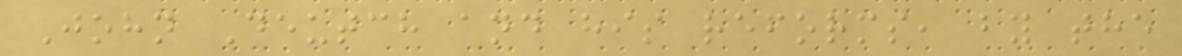John Deutch and his reforms, by the
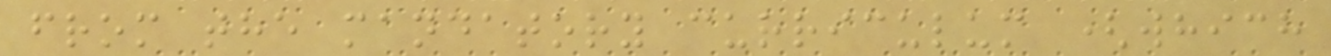from the mandatory curriculum (which
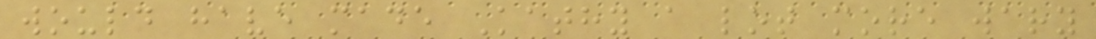would have made Kathy a lot more wary
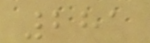281
